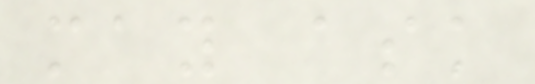may ask
